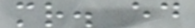mr. ed
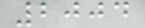2004
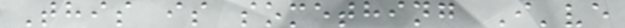This is something I've
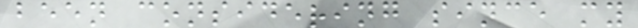been considering since my
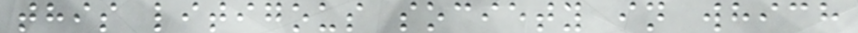this litigous society in which
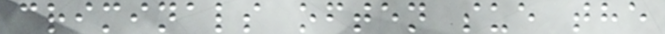criminals often sue the
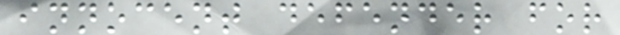innocent defender for
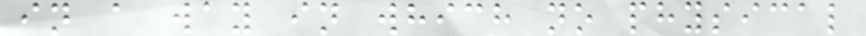in a way in which no physical
